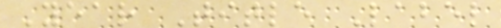Year Title Label
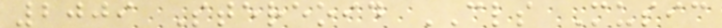2009 Stereoid CLS Music
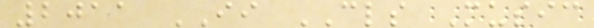2011 II CLS Music
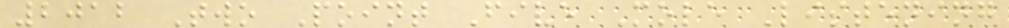2012 Two Point Five Mole Listening
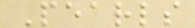Pearls
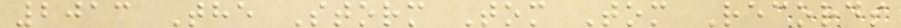2013 The Storm Tom Tom Records
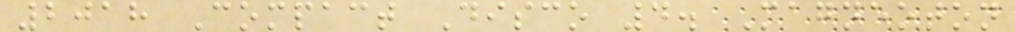2018 Compact Disco 4. Magneoton
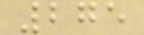275
